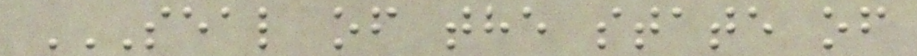SEAL OF THE STATE OF
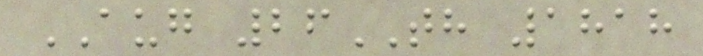AUG 26TH 1818
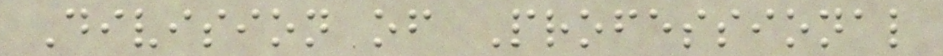Division of Professional
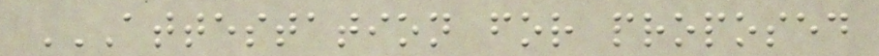ATTESTATION FOR PROPOSED
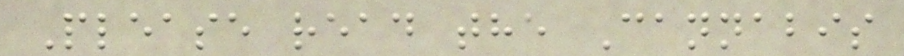Please read the Cannabis
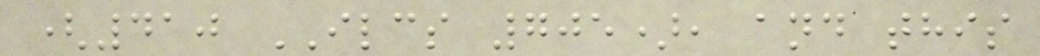(410 ILCS 705), and this
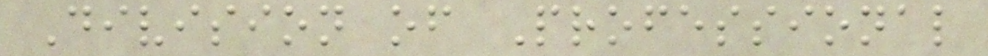Division of Professional
